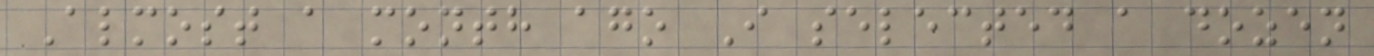Almost a month ago I selected a dozen
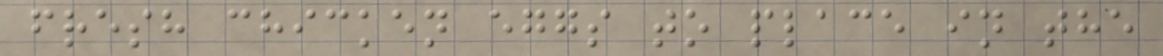fresh chicken eggs to place in the
